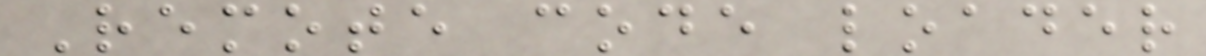Remote code loader
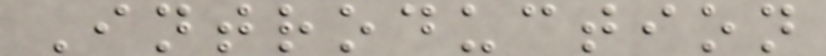Introduction
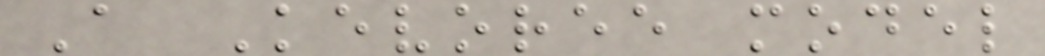A Kevoree model
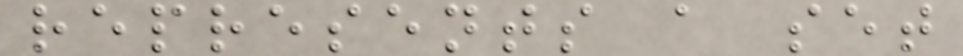represents a set
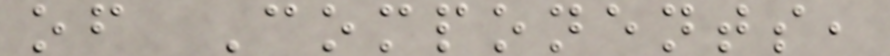of Components,
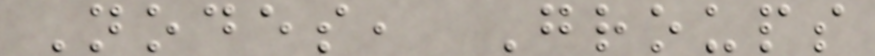Nodes, Groups
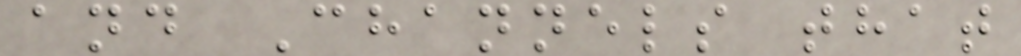and Channels that
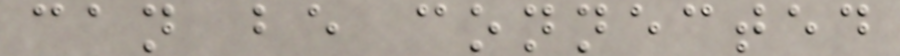can be connected
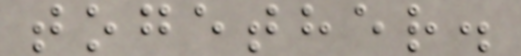together.
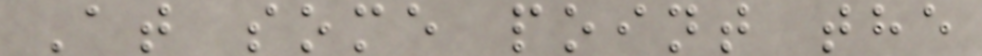At some point the
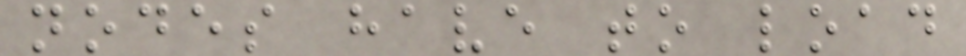nodes have to load
